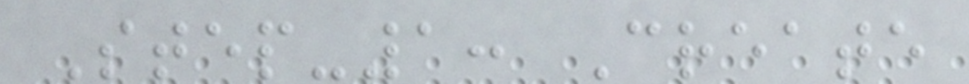Step-1: Create
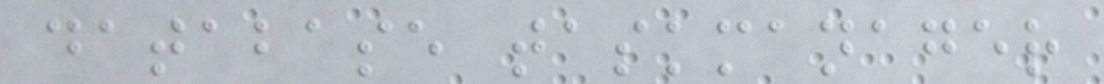database taskmanager
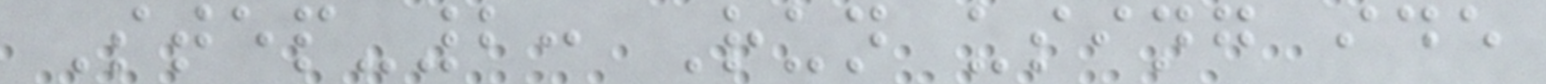Step-2: Run using ide
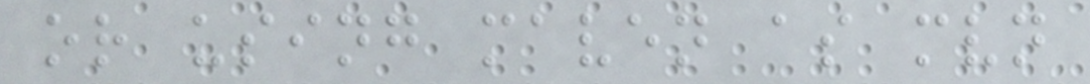or using maven as mvn
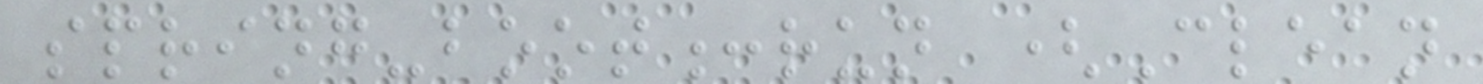spring-boot:run (Clean
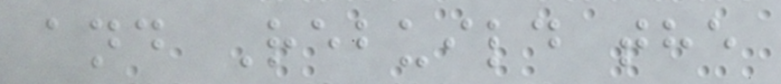and Rebuild the
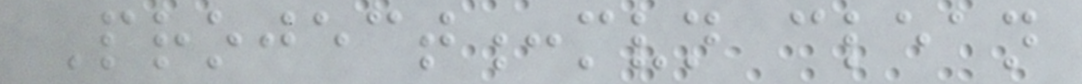Project:mvn clean
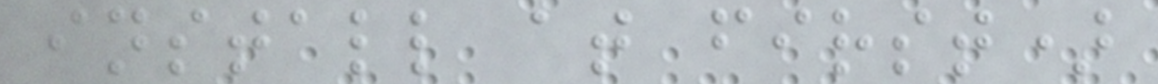install at first)
